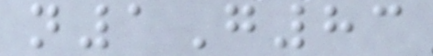n1G83
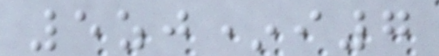5zj*i7
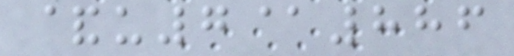&u7@886
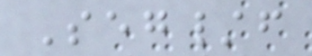Seg/f
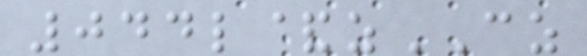044l&zCZ
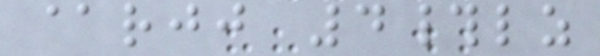@rjj 4#lz
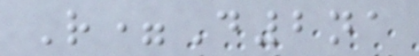R=D2na
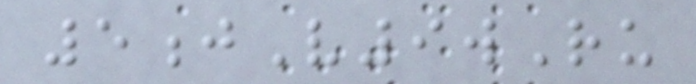5jV9wRu
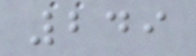249
